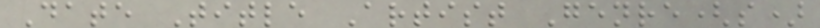Date Title Artist Genre(s)
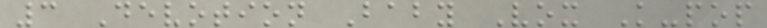3 Devotion Baby Vox K-pop
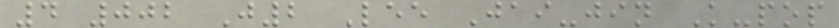4 002 J2 Lee Jai-jin K-pop
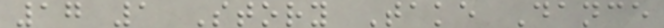17 1 Story Take Dance
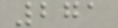271
